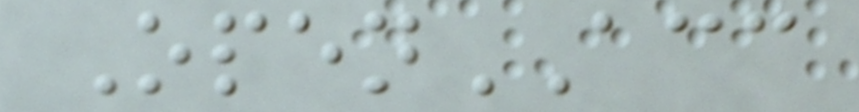OpenACC
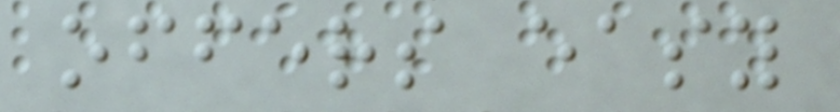offers easy
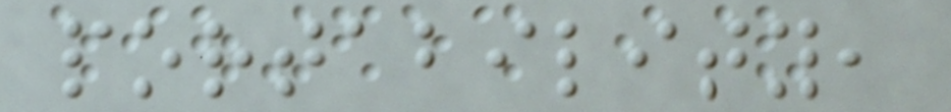portability,
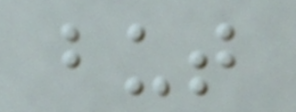but
